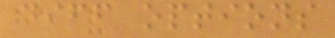diff options
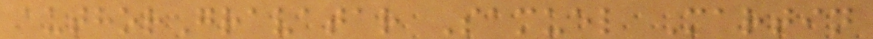authorGravatar Samuel Martin
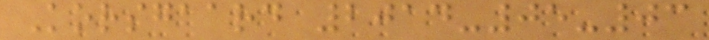Korsgaard 2014-05-03
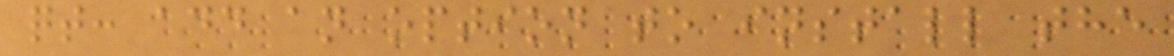qt: add an option to install the
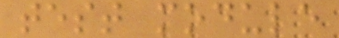test module
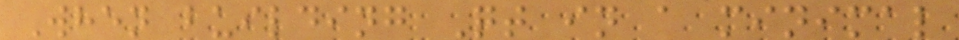When building Qt in a minimal
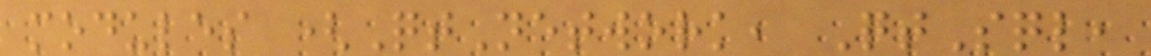modules (QtNetwork, QtSql,
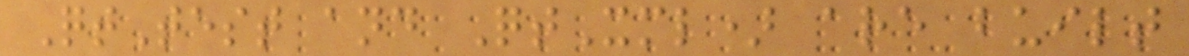QtTest and QtXml) are built
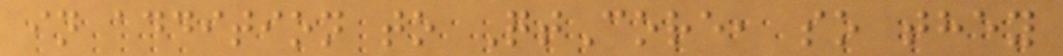in addition to QtCore, so they
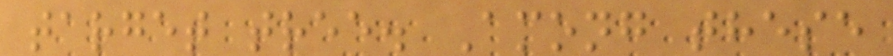target tree. Among these
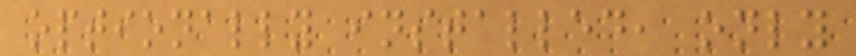optionally installed, only
